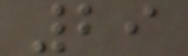29
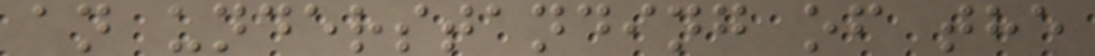an understanding of the
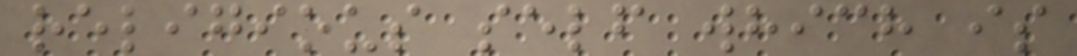religious self which is
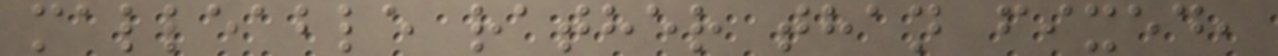malleable rather than fixed,
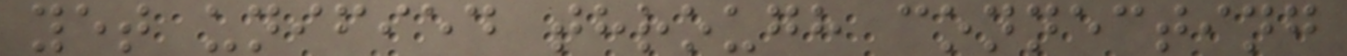yet unified through connecting
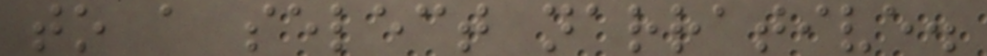to a select narrative.
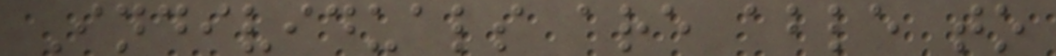Individuals are able to
